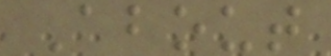About
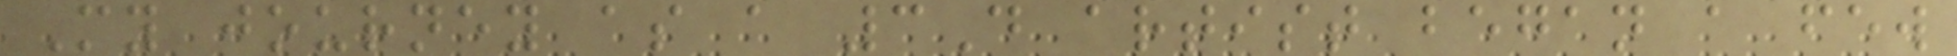My journey as a 3D artist began a few
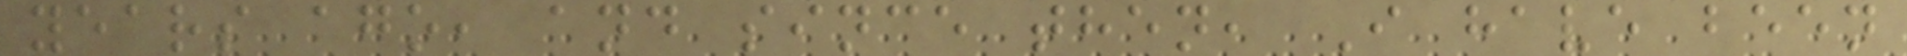years ago, and since then, I have been
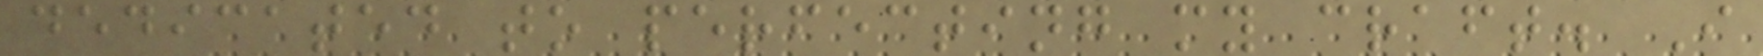dedicated to perfecting my craft. I
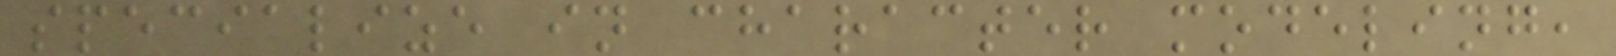specialize in character modeling,
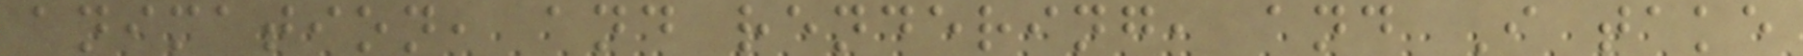animation, and rendering, and I take
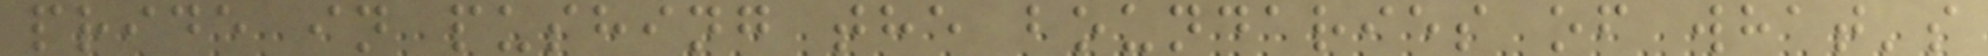pride in pushing the boundaries of what's
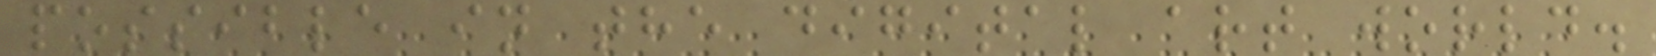possible in the digital art world.
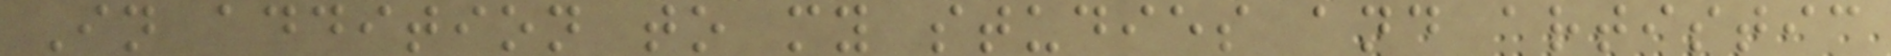In addition to my studies and artistic
